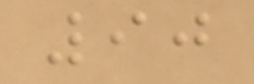90
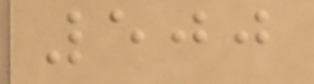500
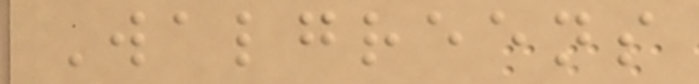Walgreens
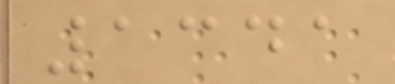1341
